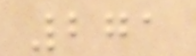271
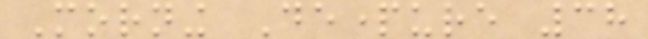Morning Departure 38
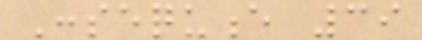Consequence 39
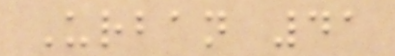Urban 41
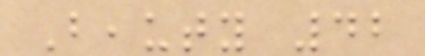Beauty 42
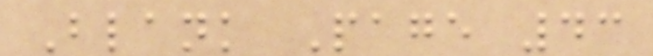Blank Page 43
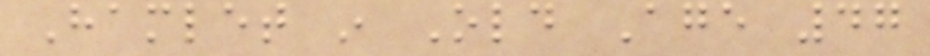Hamlet in Old Age 47
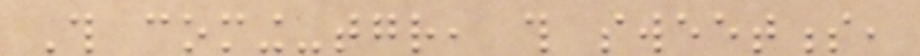This coming-together, this sweetness,
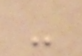-
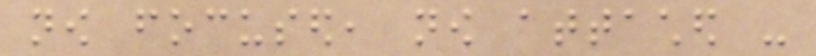now focused, now attached -
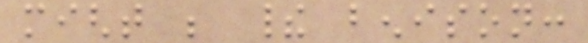might be their benison:
